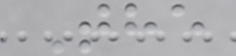The
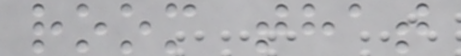room that
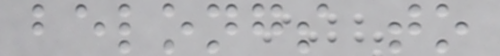belongs to
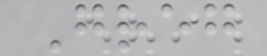Greg
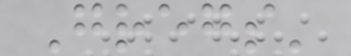Gregs'
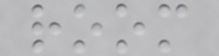room
